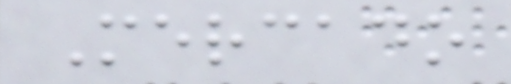Mercado
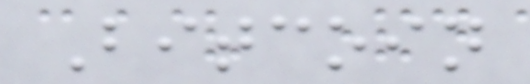Bitcoin
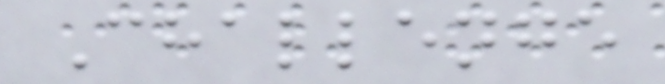Challenge
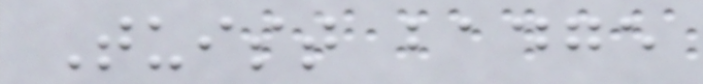Tuist badge
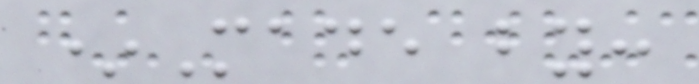*Made by:
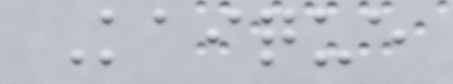Kaique
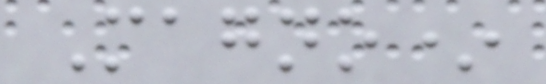Magno*
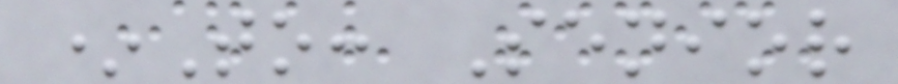*To: Senior
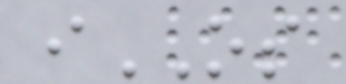iOS
